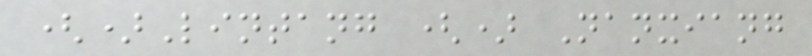()Lintang () Nanxiang
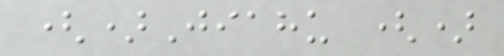()Jiahu ()
